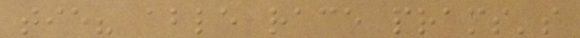tie? able race prams's
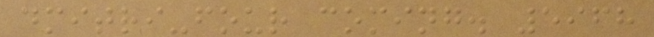dmitri-four coming. 5968
